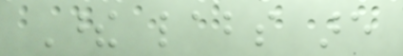These labs are
